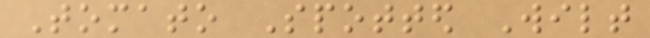Tomato Spotted Wilt
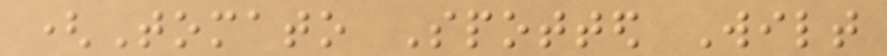(Tomato Spotted Wilt
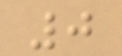0
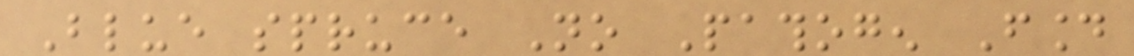Blue spruce No Pathogen Found
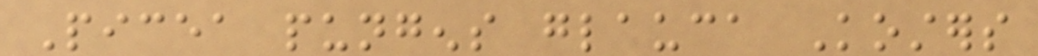Picea pungens glauca Kosters
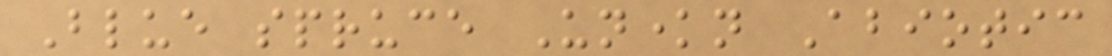Blue spruce Unknown Abiotic
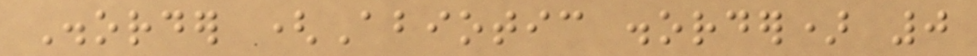Disorder (Abiotic disorder) 0
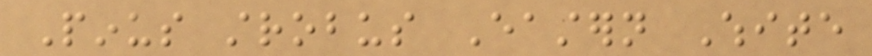Pinus strobus Eastern White
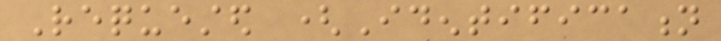Requested (Identification
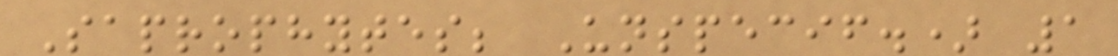Saprophytes; Unspecif.) 1
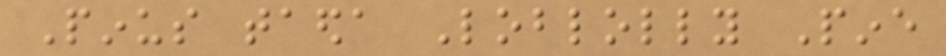Pinus taeda Loblolly Pine
